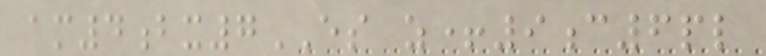am4bx7ES z+9c6pl
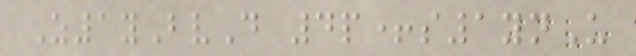Z1yBvD 4p+s1ynU
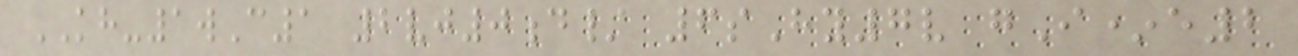KH-1wC1 2vj0d/ 6sHy7v gI*e2
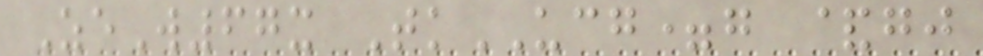ZeW67x TkUCG=g &gj
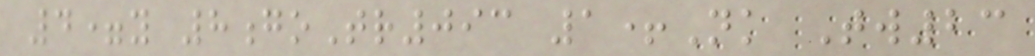4=y 8goTr093 1+Nk Tw23
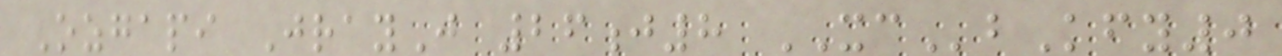Ozgapi JrayJ 26j8 XCbKfy0
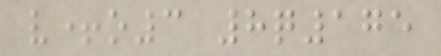v+o3 8q175
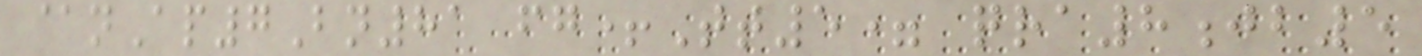@nAp7Bn81 fg+Tt5= qra8jb5
